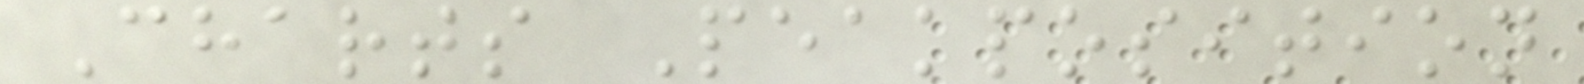Charts Peakposition
